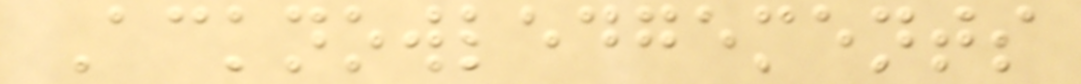Acknowledgements
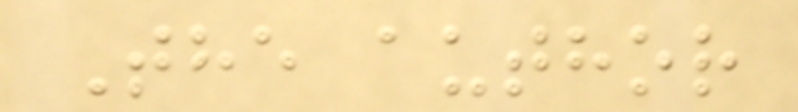The author
